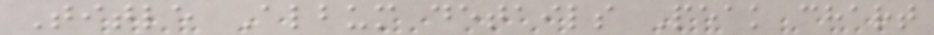Title Album details Peak chart
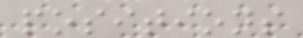positions
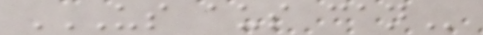US AUS CAN
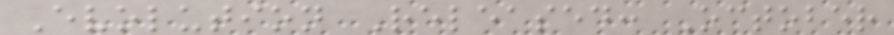Evolution Released: October
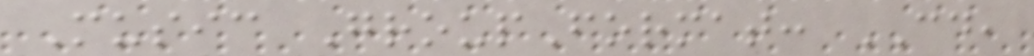Music GroupFormat: CD,
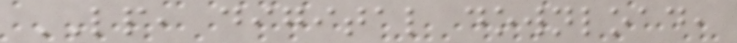LP, digital download,
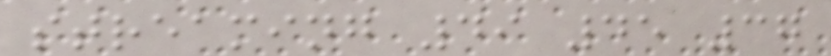streaming 49 45 37
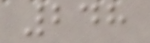248
